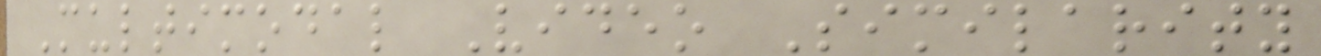Multimodal Video Similarity
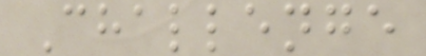Challenge
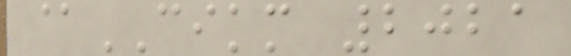@CIKM 2021
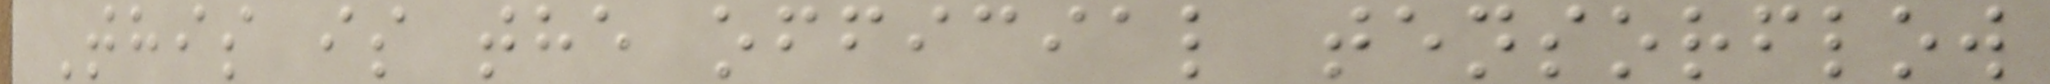This is the official tensorflow
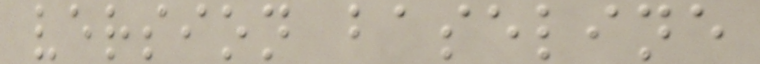version baseline
